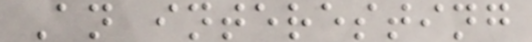An interesting
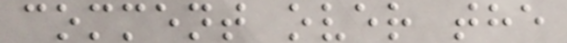comment over the
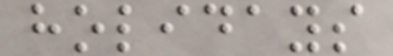holidays
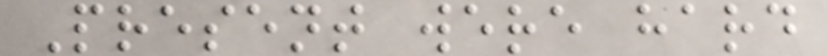Present were hard
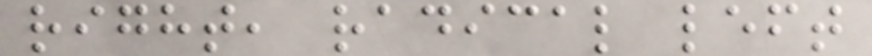right, radical left
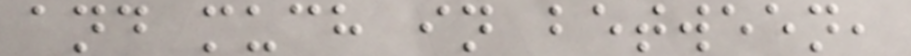and much in between,
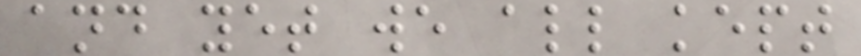and yet we all kept
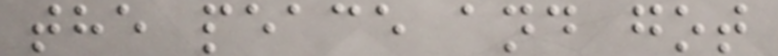the peace and got
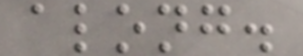along.
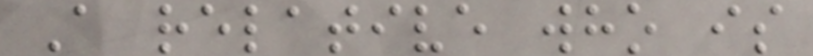A relative who is
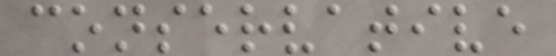conservative
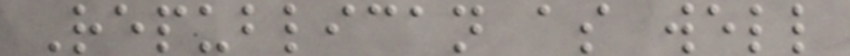Republican as well
